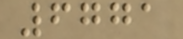6771
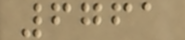6761
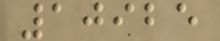10925
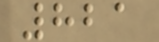821
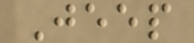Jeep
